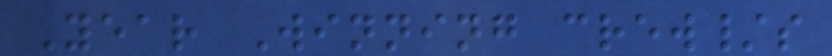Year Winning crew/s
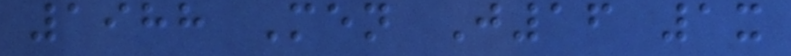1988 Men J16 1x
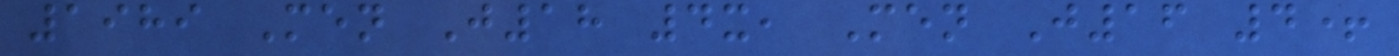1989 Men J18 4x, Men J16 4+
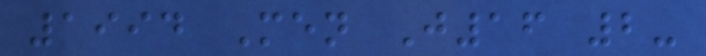1994 Men J16 2-
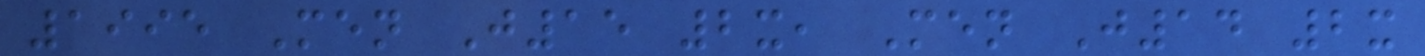1995 Men J15 2x, Men J14 2x
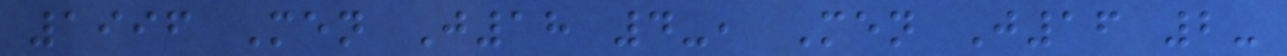1996 Men J18 4-, Men J16 2-
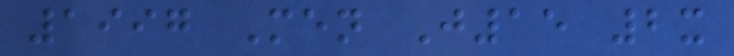1997 Men J15 2x
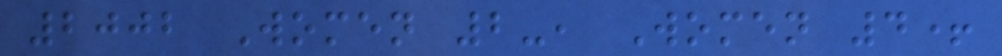2002 Women 2-, Women 4+
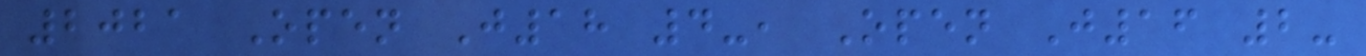2021 Open J18 4-, Open J16 2-
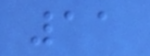11
